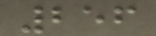256
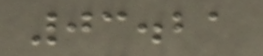03.21
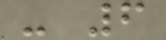- 6
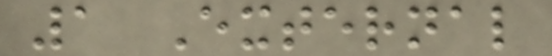1 External
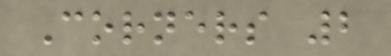Corners 2
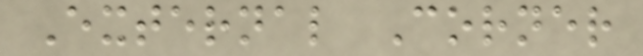External Corner
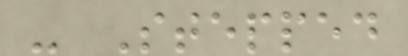- Stepped
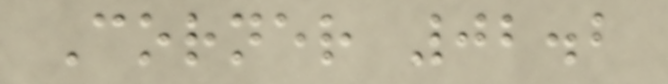Corner 02.2
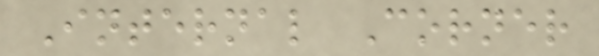Internal Corner
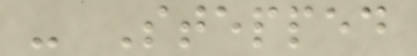- Stepped
